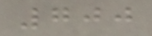700
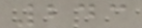243
